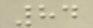84
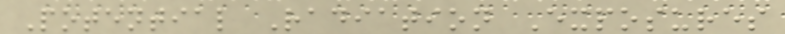Potential Radiation Exposures
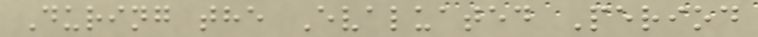During the Evaluated Period
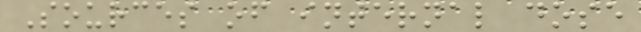Sources of internal dose
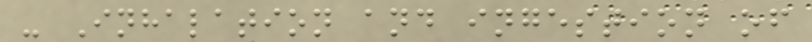- Inhalation and ingestion of
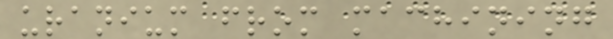uranium from machining
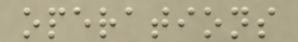operations
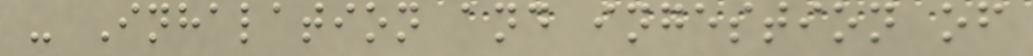- Inhalation and ingestion of
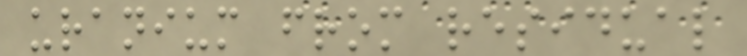uranium from residual
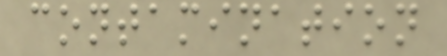contamination
